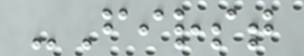-First
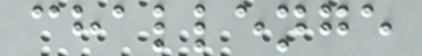challenge
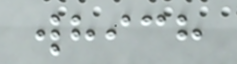which
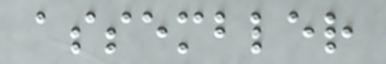assembler
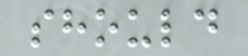should
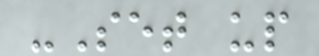-Set up
